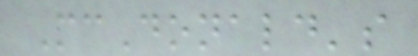McDonald's
